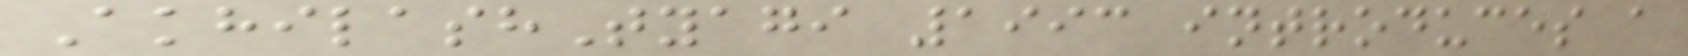AkhilashTyagi 1993 introduces a
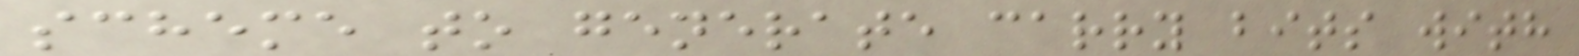scheme to generate carry bits with
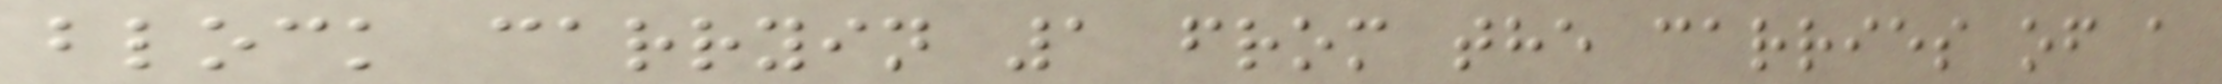block carryin 1 from the carries of a
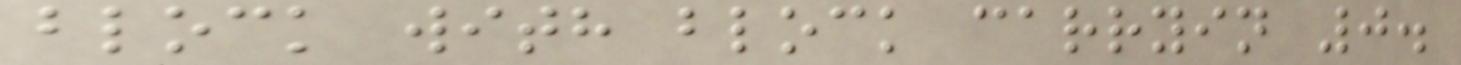block with block carryin 0.
